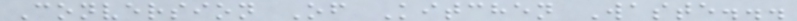Conversion Of Kitchen Waste...
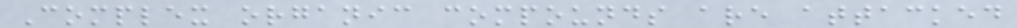Complex organic compounds are attacked
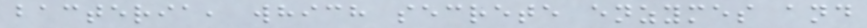bacteria, which secrete enzymes and
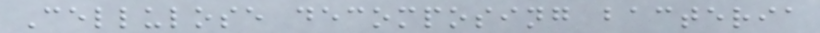Cellulose decomposing bacteria
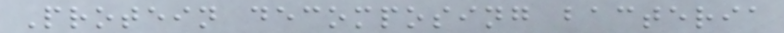Protein decomposing bacteria
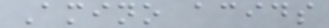Amino acids
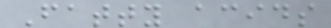Fatty acids
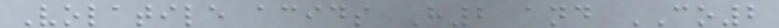Volatile acids H2 and CO2
